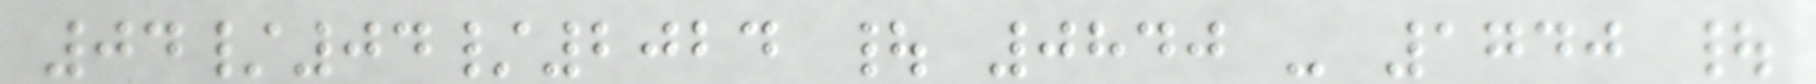04/04/2024 | 0840 - 1740 |
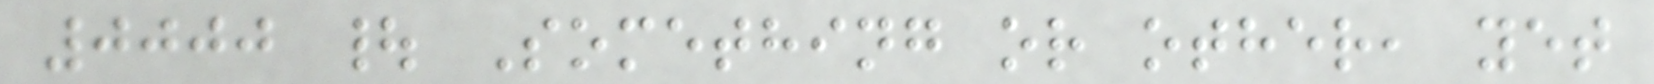0000 | Something or other, yet
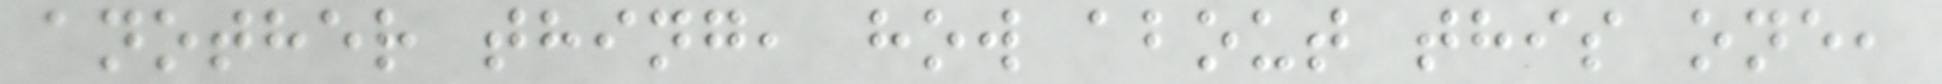another thing, how about this one,
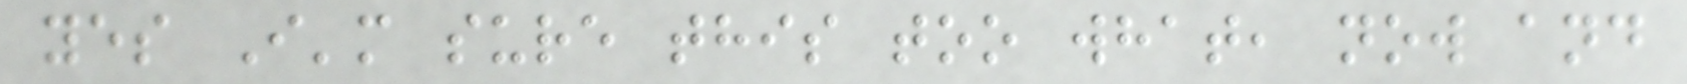yes I'm sure this too what, now and
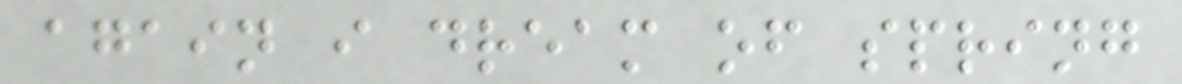again i dream of spring
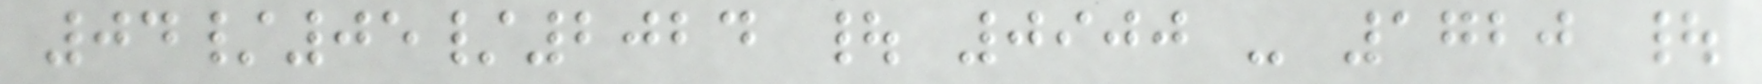04/05/2024 | 0900 - 1720 |
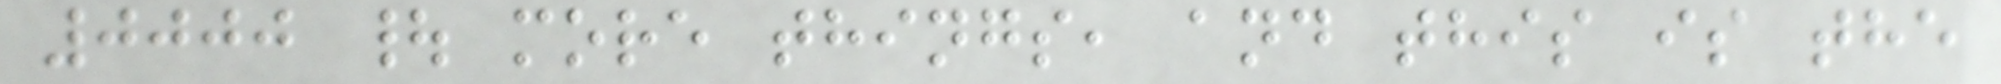0000 | more things, and this is the
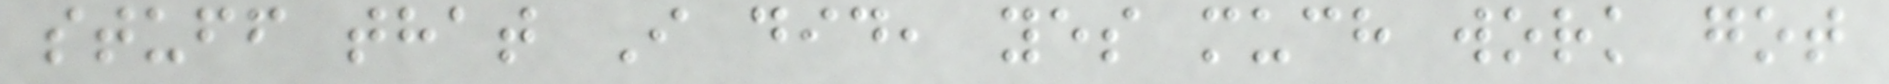stuff that I did, yes much work got
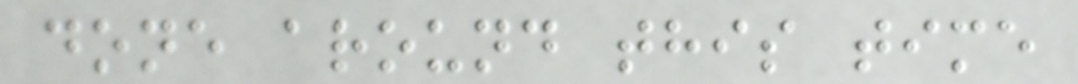done around this time
